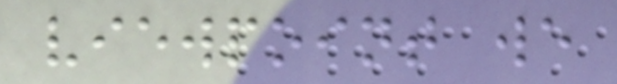viewpoint we
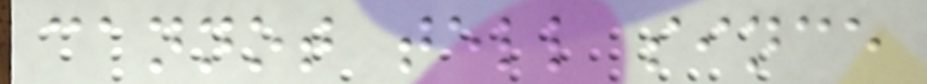cannot tell since
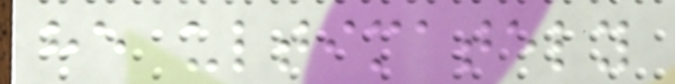he ultimately
